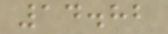14.82
